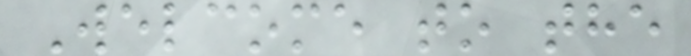Welcome to the
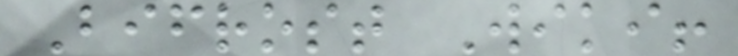Bifrost Wiki!
